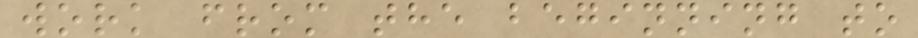work from the beginning to
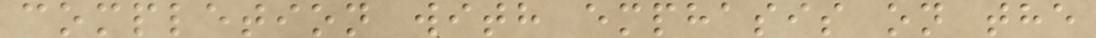completion with emphasis on the
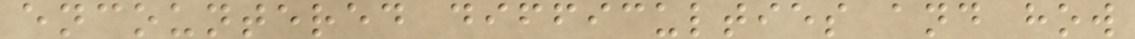encountered difficulties and how
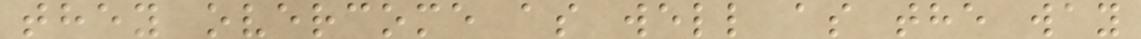they overcome as well as the way
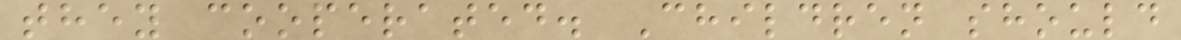they cooperated. Children should
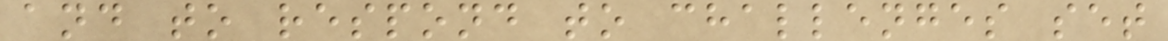and to respond to challenges set
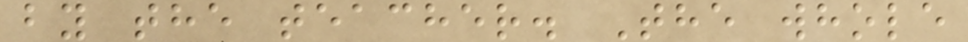by the teacher. The whole
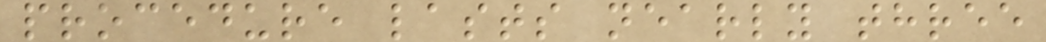procedure lasts nearly three
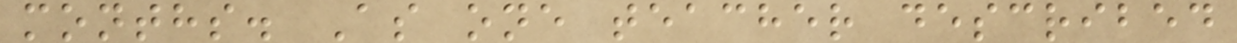months. As one teacher described
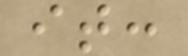it:
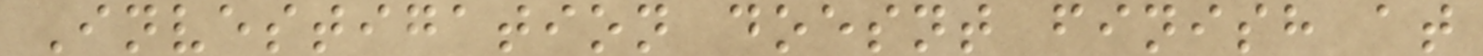Investigation doesnt finish at
